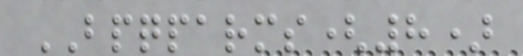BPQPARMS(8)
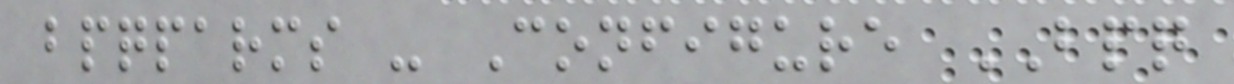bpqparms - Configure BPQ
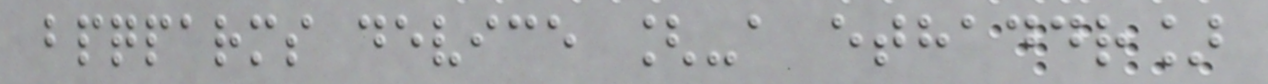bpqparms device [-a ethaddr]
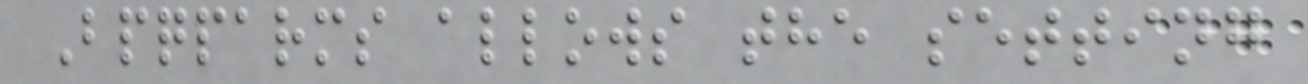Bpqparms allows the setting
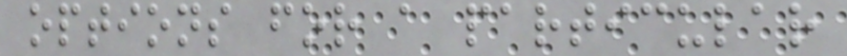options for a particular
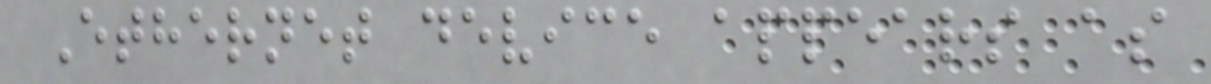Ethernet device appears as
